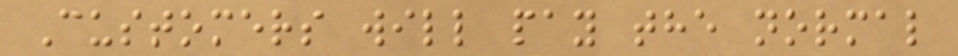Customers will pay the normal
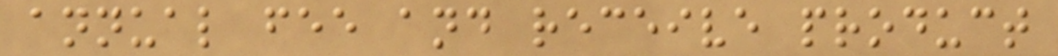annual fee and receive product
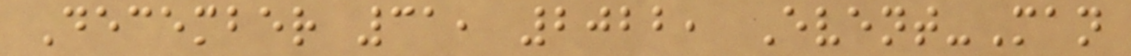December 31, 2022, Event-Man
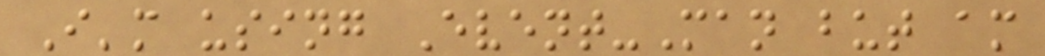I'm using Event-Man but am
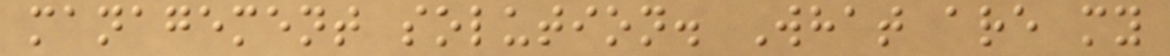management solution. What are my
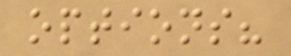options?
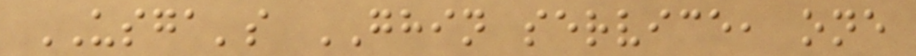USGA's GHIN service, one
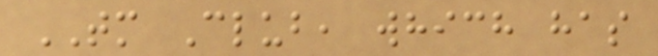TM Club, which has
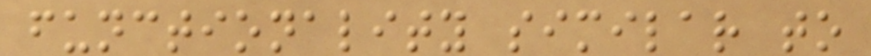functionality similar to
